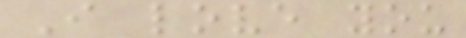I love you
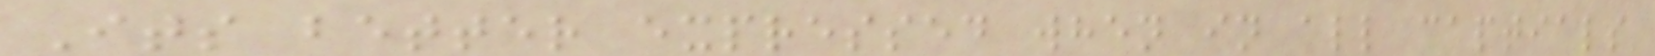Its better expressed when in all captials
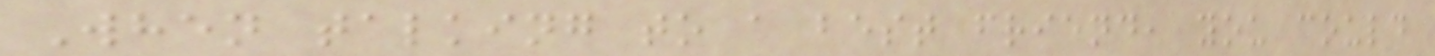When talking to a best friend, you could
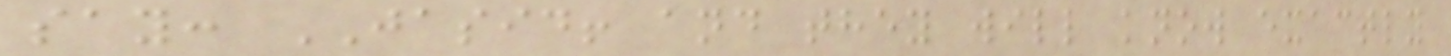say: JASID! and they will know exactly
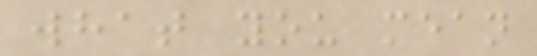what you mean
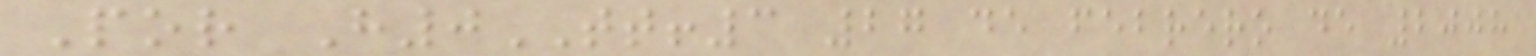Por H0TT!3 27 de febrero de 2008
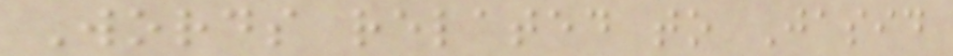Words related to Jasid
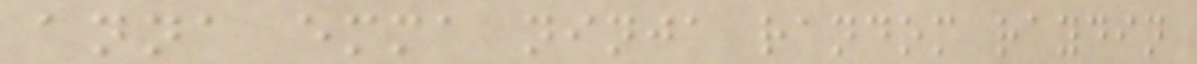anna emma ninja random raydin
